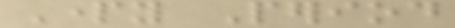Party Period
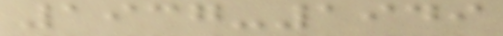1937-1949
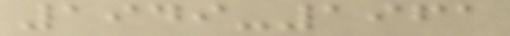1949-1961
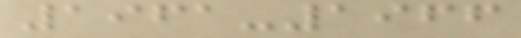1961-1966
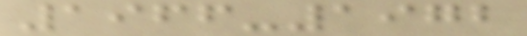1966-1972
